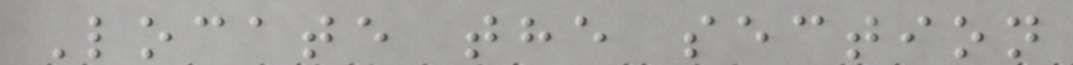Locate the section
